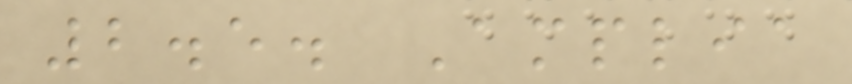2.5. Amplia
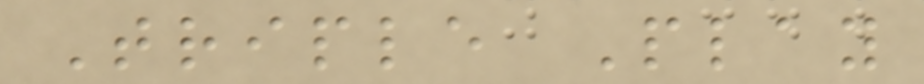Triple Play
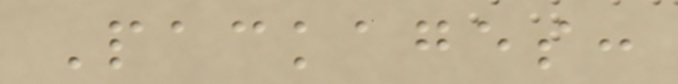Packages:
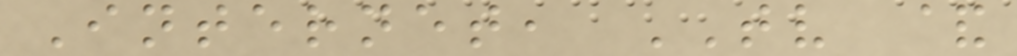Internet, TV &
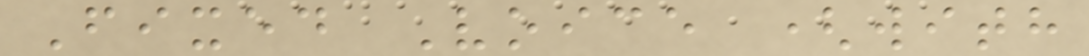Fixed Voice (with
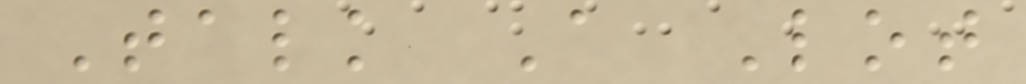Talk A Lot
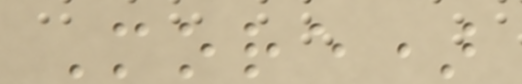More)
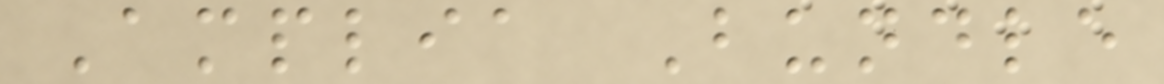Amplia Bundle
